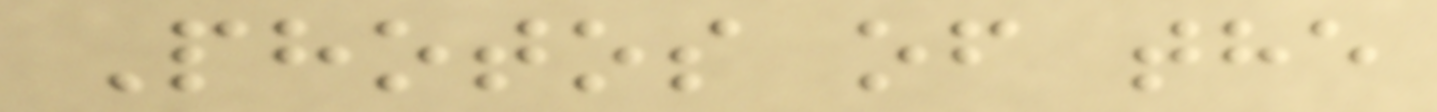Photos of the
